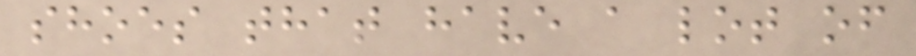shoes that have a lot of
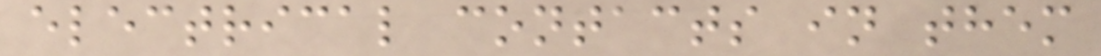electrical contacts in them
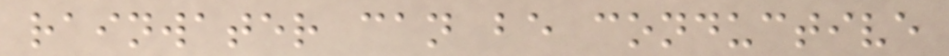rainwater can be conductive
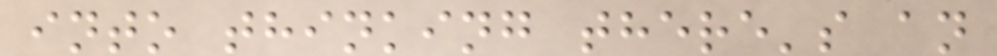into thinking there's an
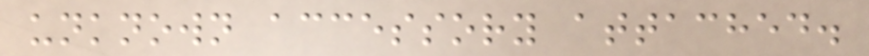unknown accessory attached.
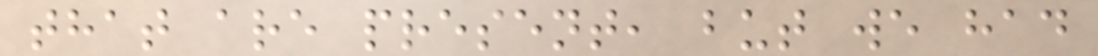that are present, but we had
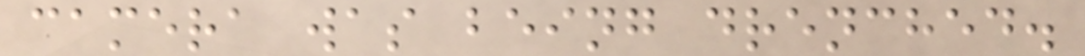camera was being drenched.
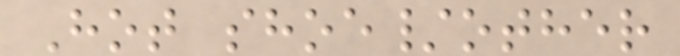Hot shoe/other
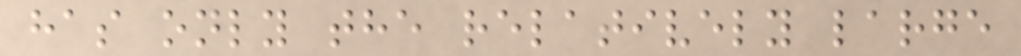has only the relatively large
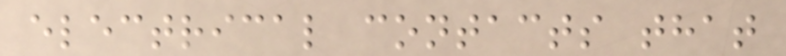electrical contacts that
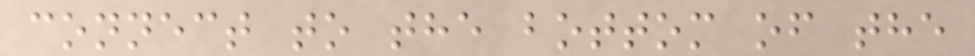connect to the bottom of the
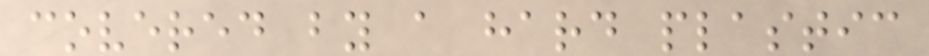covered by a hard plastic
